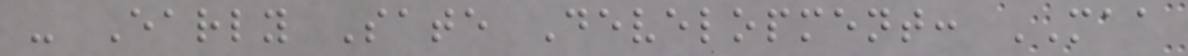- Early Sate Development: MAA
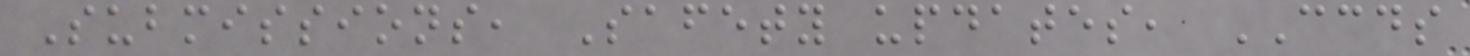Submissions, Safety updates, CCDS
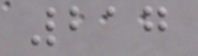217
